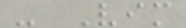- Vim
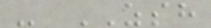- ZSH
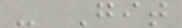- Git
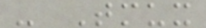- Tmux
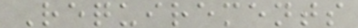Requirements
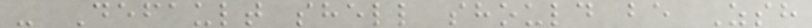- Default shell should be Zsh
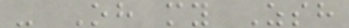- Oh my Zsh
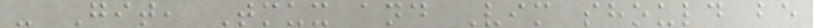- Git, Tmux and Vim should be
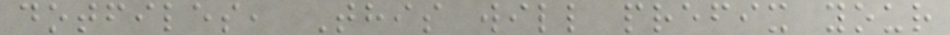dotfiles, This will prefix your
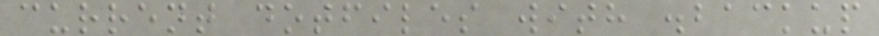current dotfiles with .backup
